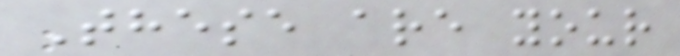These are your
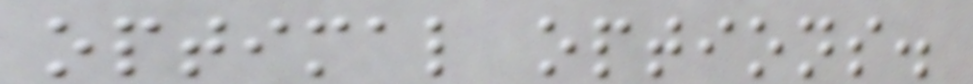optimal options.
